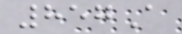857A
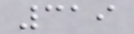319
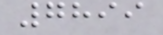7899
